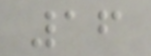16
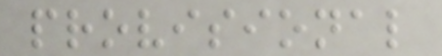provisional
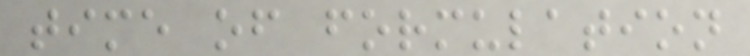time of formulation
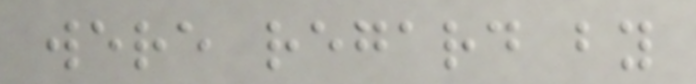were regard by
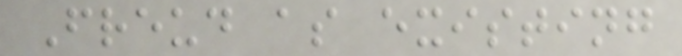Freud as existing
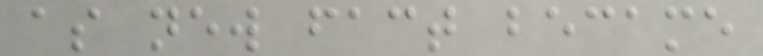as new fact became
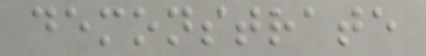demonstrate
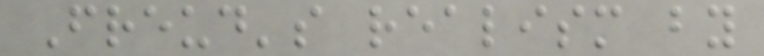Freud's realism by
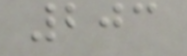203
